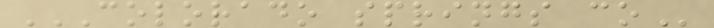COLORADO SPRINGS CO
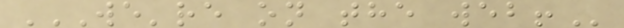WE'RE ON THE WEB!
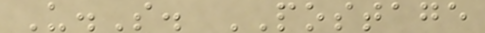U.S. POSTAGE
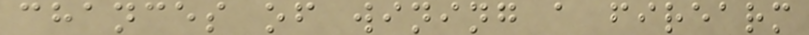chances of wining a firearm
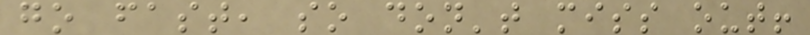go fast, so don't miss out!
